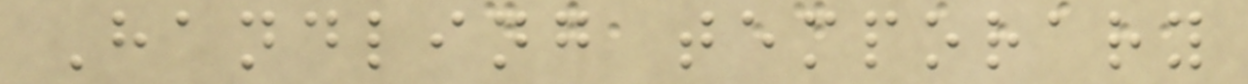Handling temporary
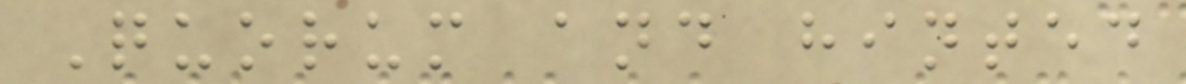Quorum and hinted
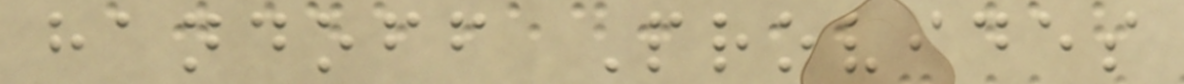handoff Provides
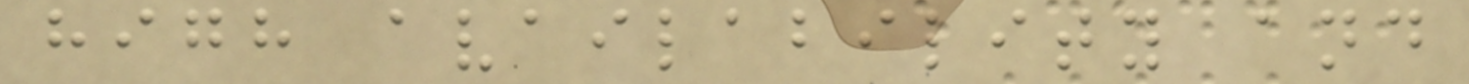high availability and
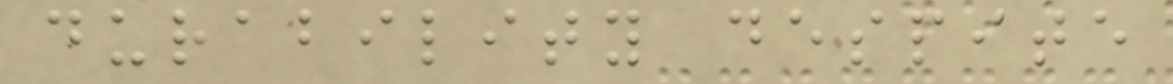durability despite
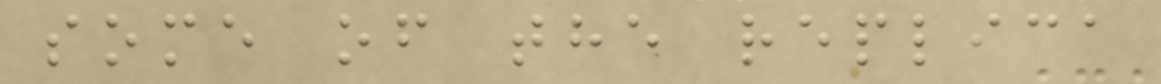some of the replica
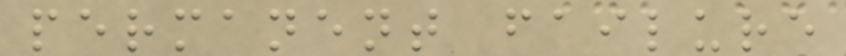permanent failure
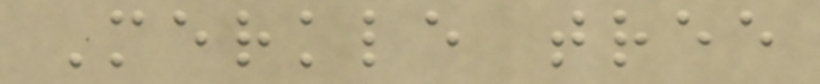Merkle tree
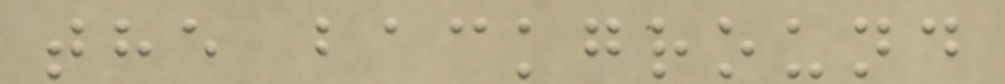the background
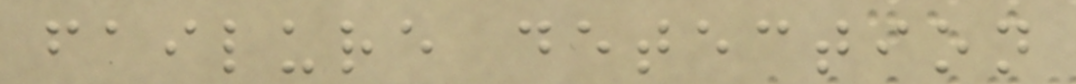failure detection
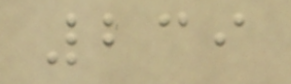239
